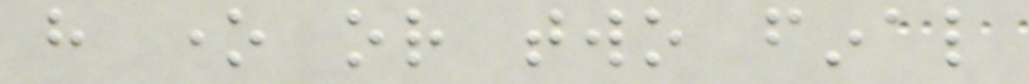have one or two final
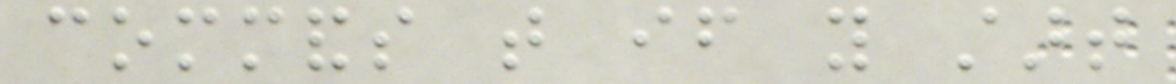commands that if you start
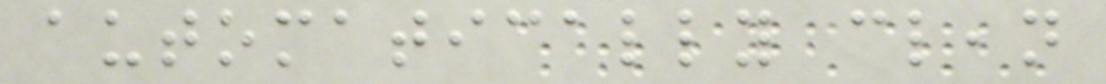automatically clean
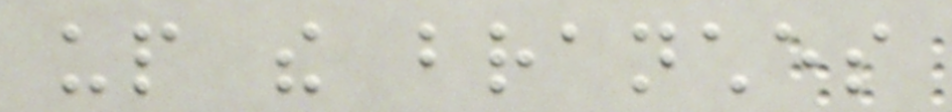up the branches
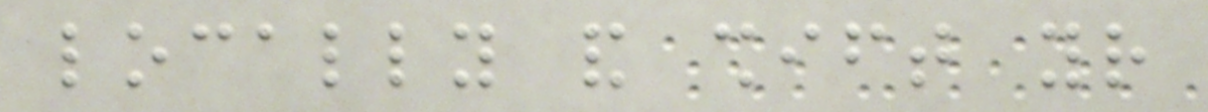locally and shift your
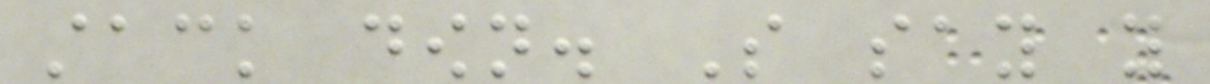stack down. So say you
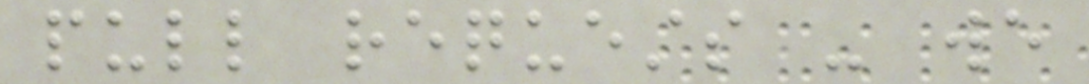pull requests - we
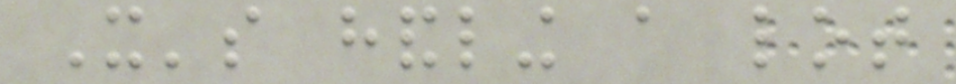It's handling a lot
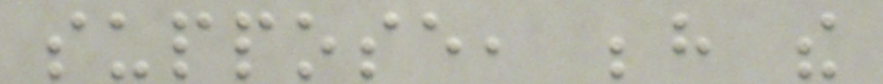suppose, behind the
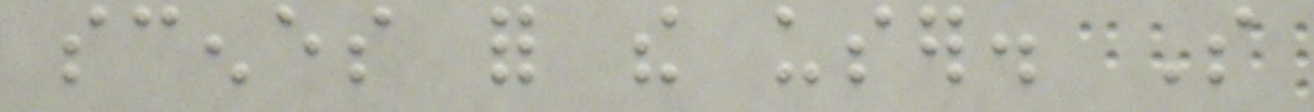scenes for the user. So
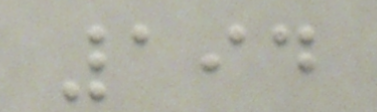194
